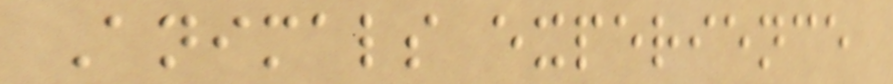Animals experience
